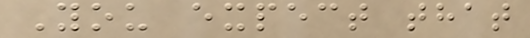You expect that
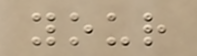your
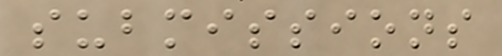submissions
